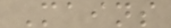Mains
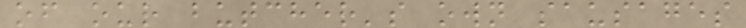of our butcher's own sausages
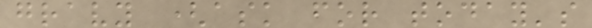gravy (ask for today's
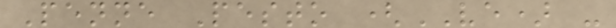Penne Pesto (VE) -
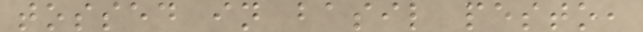tossed in basil pesto,
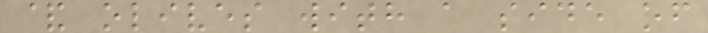& olives with a side of
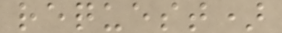request)
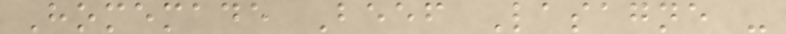Homemade Beef Lasagne -
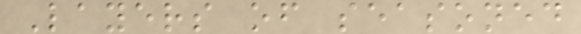Layers of seasoned
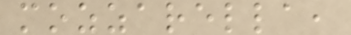mozzarella,
